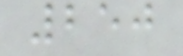250
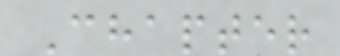Chapter
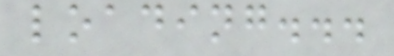loading...
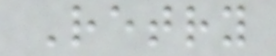Retry
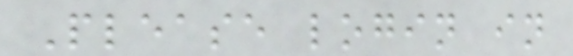Please login in
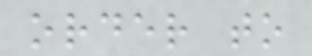order to
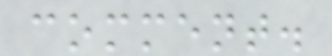comment.
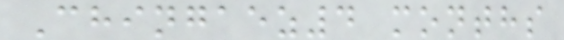Chingaez4 months
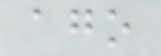ago
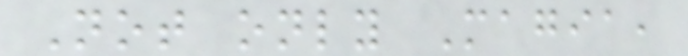Not only Magia,
